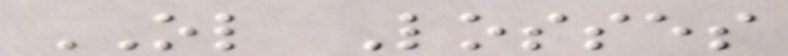OL Losses
